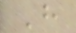H
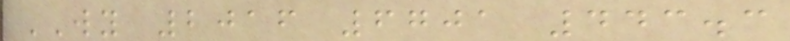WY 2016 6701 443.3
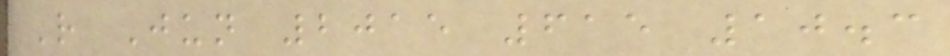R Jun 2015 615 10.3
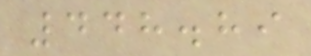448.89
